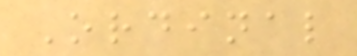Ordinal
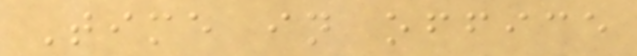Time in office
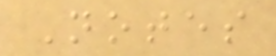Notes
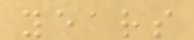years
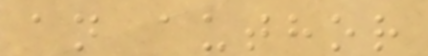an author
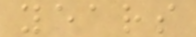years
